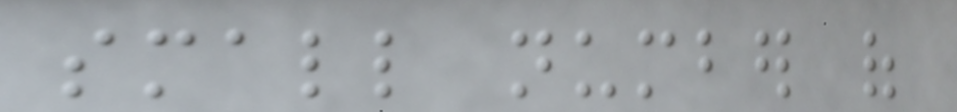small number of
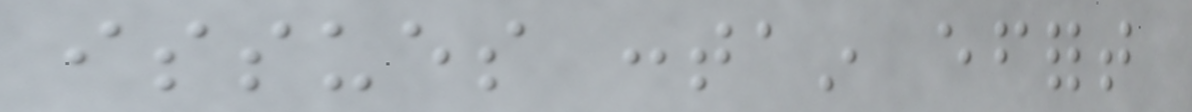issues contain effort
